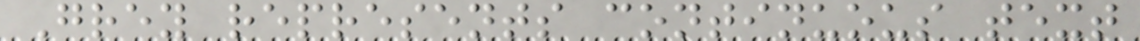Grey represents continuous text
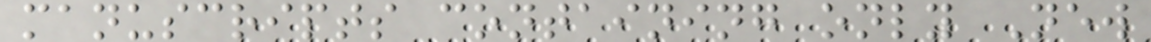manuscripts containing only New
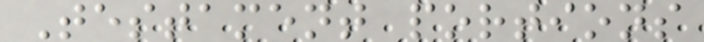Testament portions
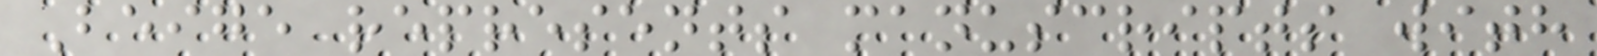Beige represents manuscripts with
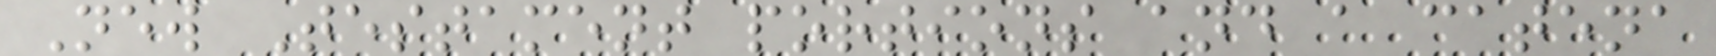New Testament portions and a catena
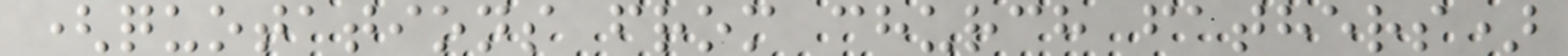(quotations from church fathers)
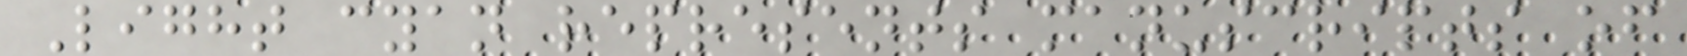Light cyan represents manuscripts of
